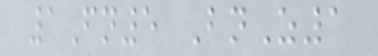1Fn5 BnZ1
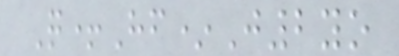Q+Hf*J2yo
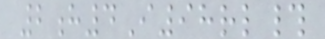2h4I98rl#
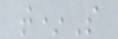t*S
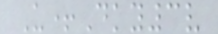U+Dky3v
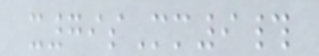x79sMm9#
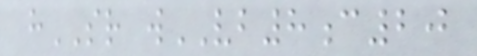hSR wVB8c20
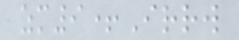zm9+Irrw
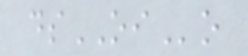dsOIo
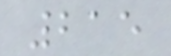215
